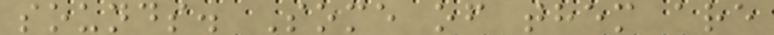sounds. Some of them are
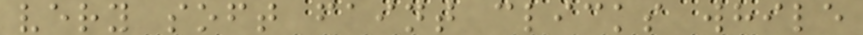very soft faint clicks while
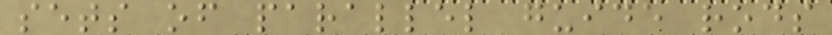sets of parallel guide rods
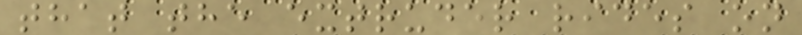that the extruder rides on
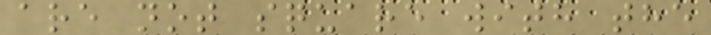are not square with the
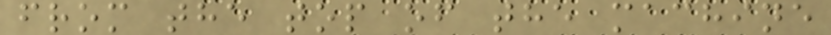from the top of the machine
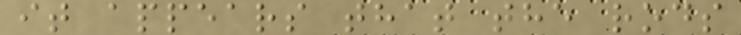it appears that the rods
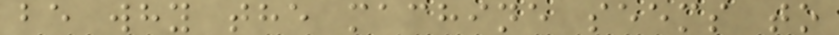be why the machine seems to
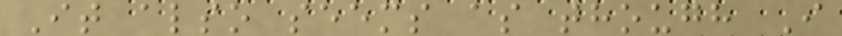It also seems as though I
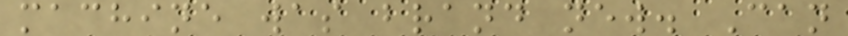machine was brand new. Can
